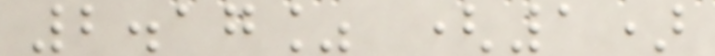2.17% (1)
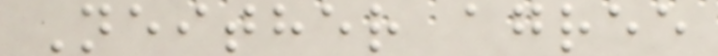Neither agree
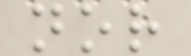nor
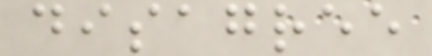disagree
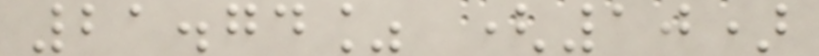21.74% (10)
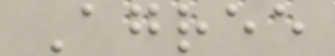Agree
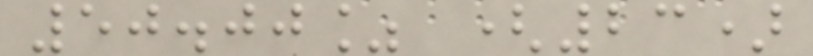50.00% (23)
